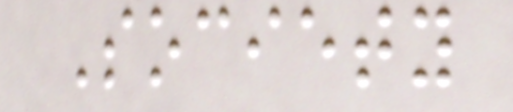Society
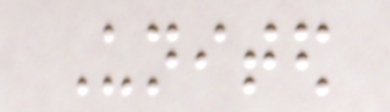United
